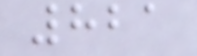821
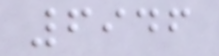6946
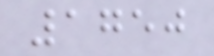1750
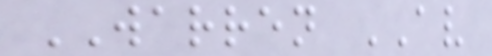WARREN AV
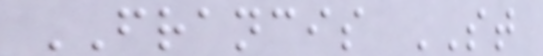FRANCIS ST
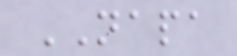NAPA
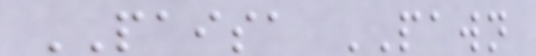PAISA PAWN
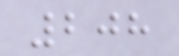208
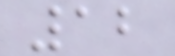12
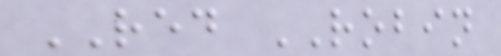RED ROBIN
